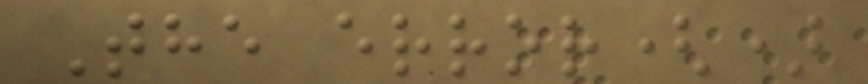The error()
